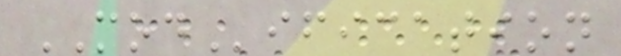MODification
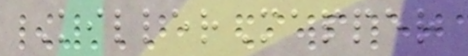KillerMapper
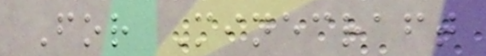For Minecraft
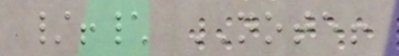/!\ NOTE!
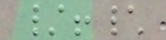/!\
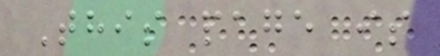This page is
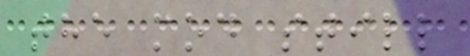the mod still
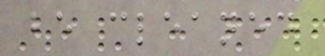be cleaned
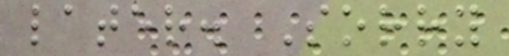later. Sorry
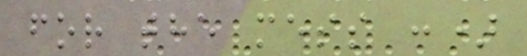for the mess :)
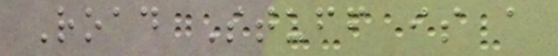Road Stuff is a
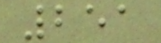251
